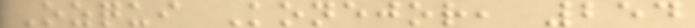Ozqui Konejor, 254
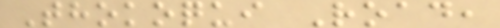Thokoqui Road,
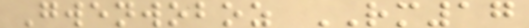Gwenwoboz RM17
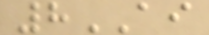8AI
